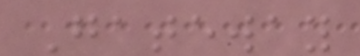Gateway
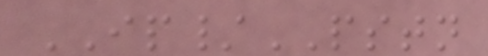IP/PSTN
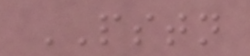PSTN
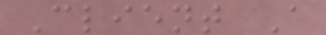Client A
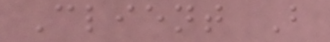Client B
